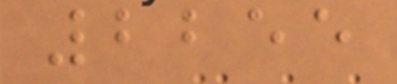2255
